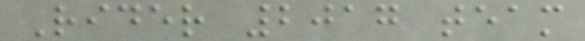Rider 2017 team
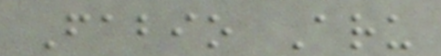Fabio Aru
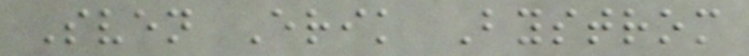Sven Erik Bystrom
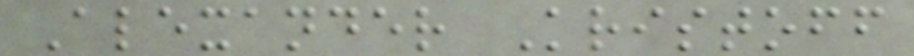Alexander Kristoff
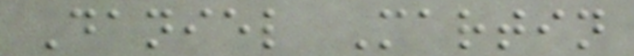Daniel Martin
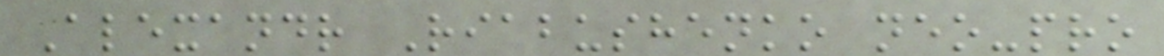Alexandr Riabushenko neo-pro
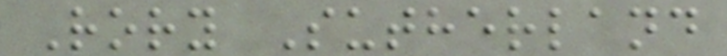Rory Sutherland
